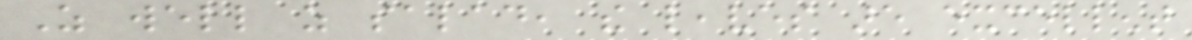As well as salad, the leaves are excellent
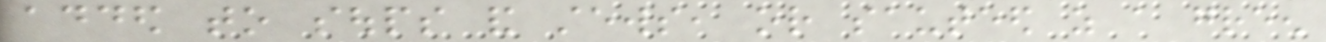added to soups and stews, or sauteed as a green
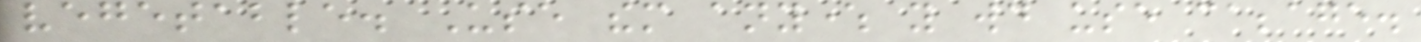vegetable. Use them anywhere you would use cabbage.
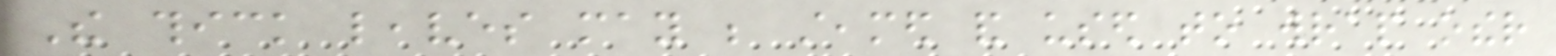The thick leaves may be steamed and used to wrap other
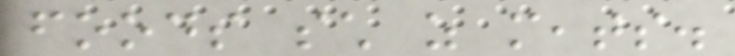foods such as meats.
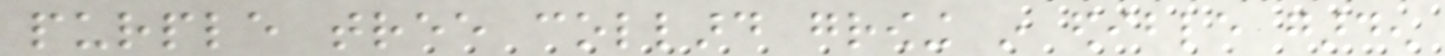purple tree collard growing in edible garden
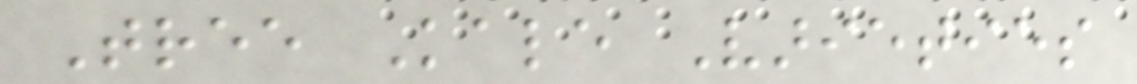Tree Kale Varieties
